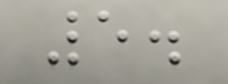5.
